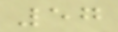57
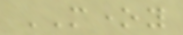MONEY
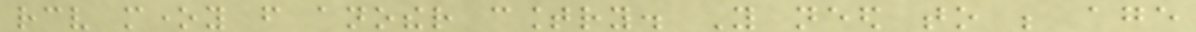receive money from another country. You need to be age
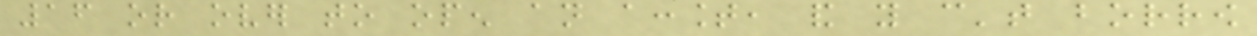16 or over to open an account, and you can't borrow
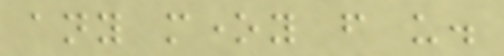any money from us.
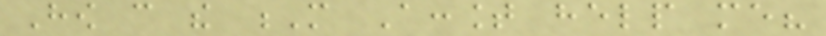How can the M Account help me?
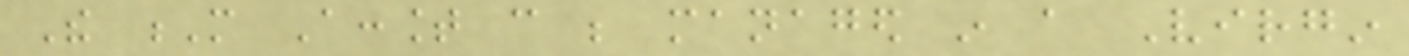The M Account can be managed in a Virgin
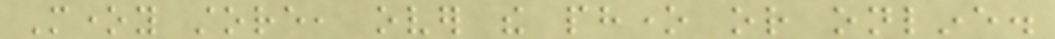Money store, over the phone or online.
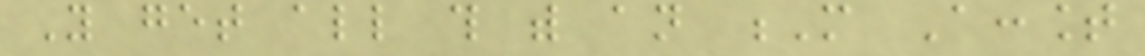You get all this with an M Account
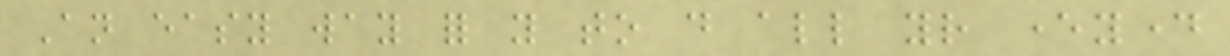An easy way for you to do all your everyday
